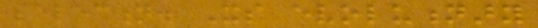selection. Its evolutionary
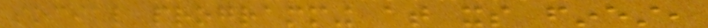social programming at its finest,
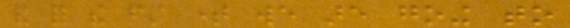and for the first time we are going to
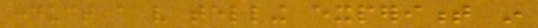conduct a very telling experiment in
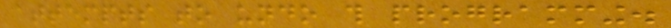attempts to undo this programming.
